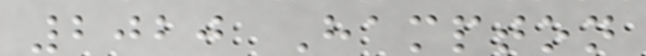2020 Hampton
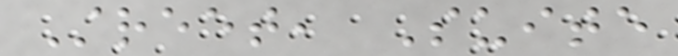Street, Suite
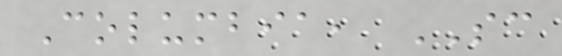Columbia, SC
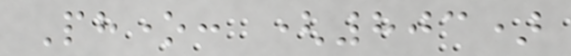Phone: (803)
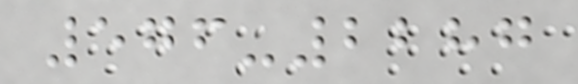576-2287
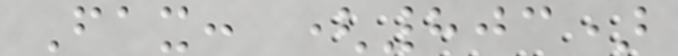Fax: (803)
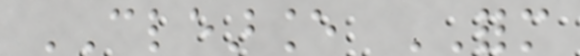CLEARANCE FORM
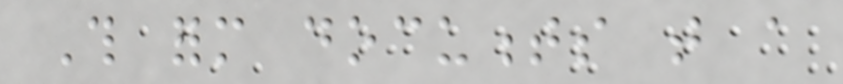This form documents that a
